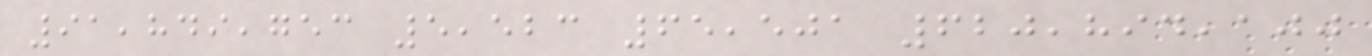91,849,753 5,523 65,501 620,894,100
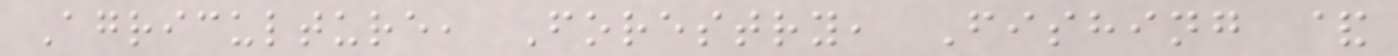Agriculture, Forestry, Fishing &
